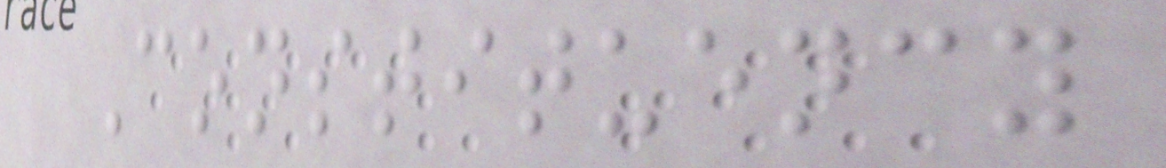Constituency
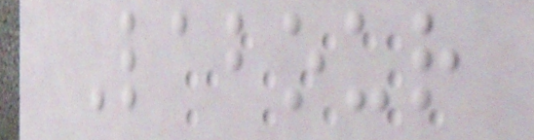Labour
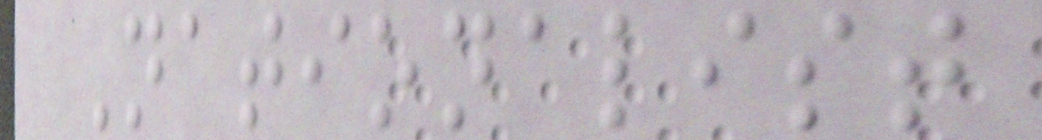Nationalist
